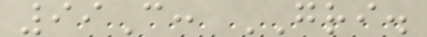99C: GRI.
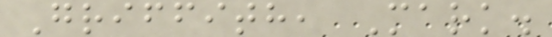Griffith, Mark.
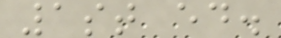1st ed.
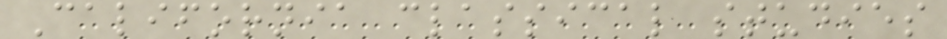California classical studies
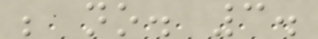; no. 3.
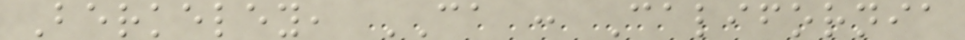Berkeley, CA : California
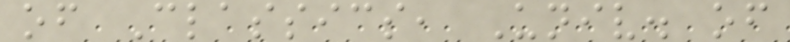of Classics, Univ. of
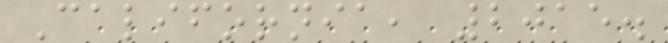California, 2015.
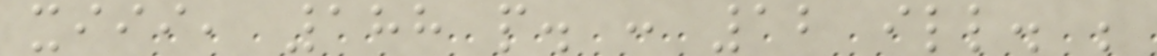xiii, 188 p. : 12 ill. ;
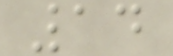14
